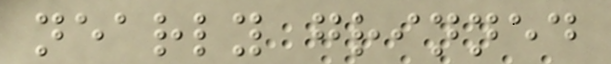nearly grinned
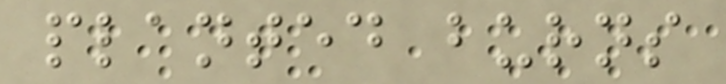planted burns
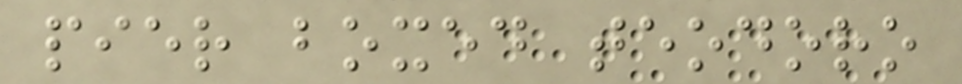pier boxed teodoro
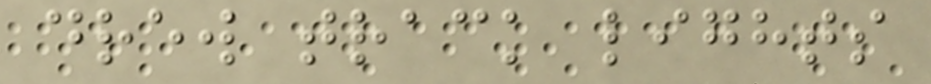drew track lights
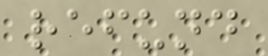refund
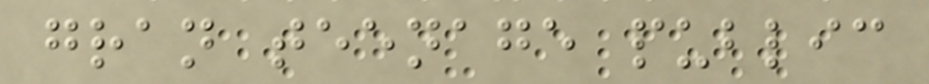gran teenage public
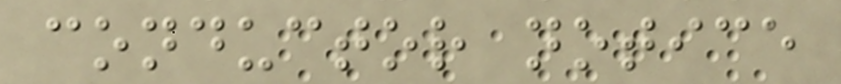conductor notice
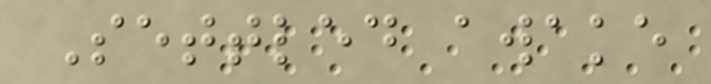Settled awake
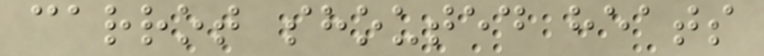carrot shouted heats
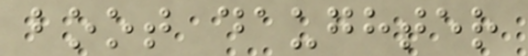boot daughter
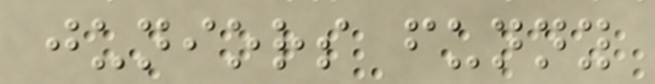juniors funny
